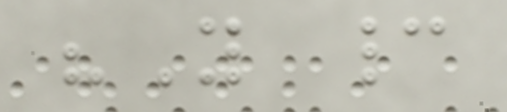"You cannot
